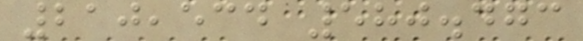210,534 580.473
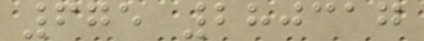675 280317
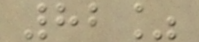82%
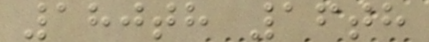180th 16th
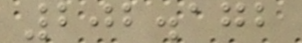202.172
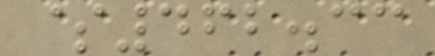$462.33
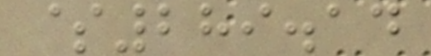$289.14
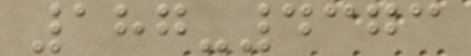187-4373
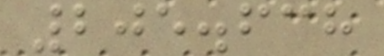205.638
